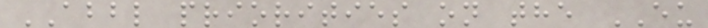ABBL priorities on the EU
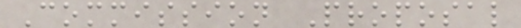Commission Proposal
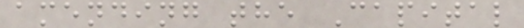amending the Capital
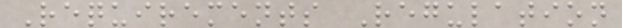Requirements Regulation
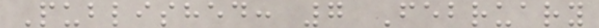Published: 7 February
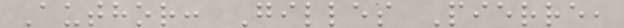Author: Gilles Pierre,
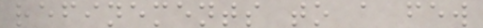refinements to a few
